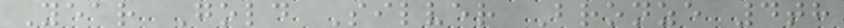Year Gold Silver Bronze 4th
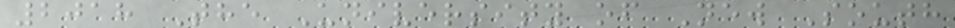2018 The University of New South
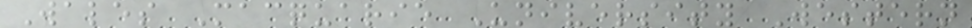Wales Macquarie University Western
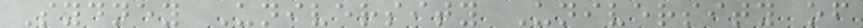Sydney University University of
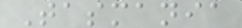Tasmania
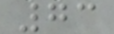73
